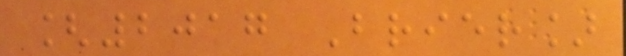[2017 Brier]
